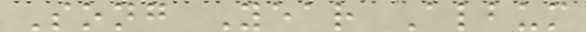Song Year Album
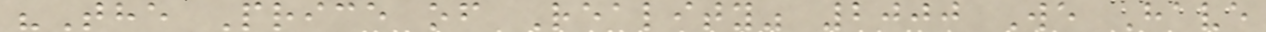"The Price of Reality" 2000 We Have
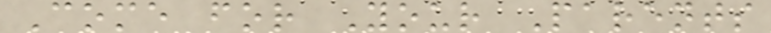Come for Your Parents
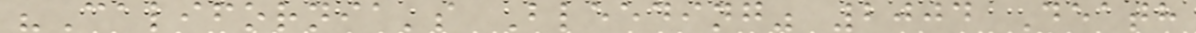"California's Bleeding" 2004 Death
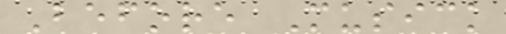Before Musick
